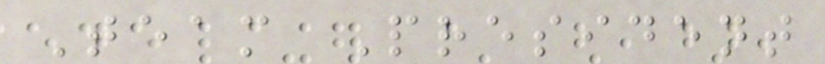Team President
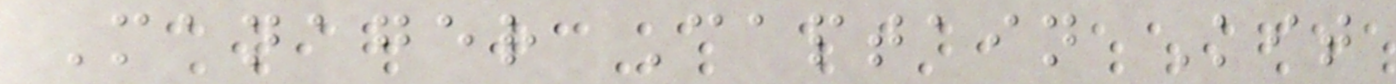Manager Captain Kit
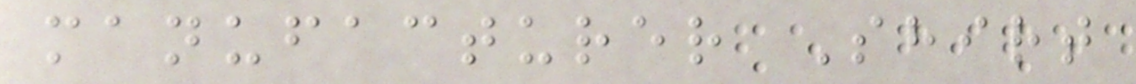manufacturer Shirt
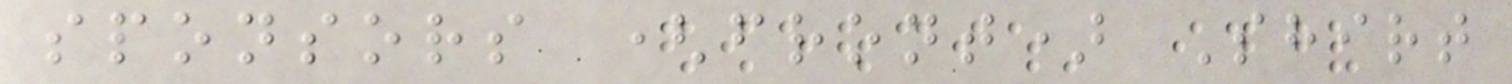sponsors (front) Shirt
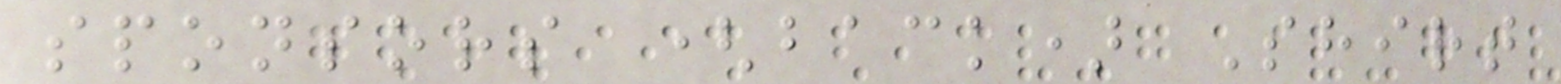sponsors (back) Shirt
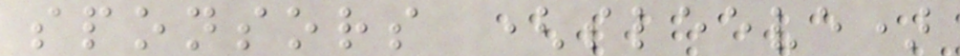sponsors (sleeve)
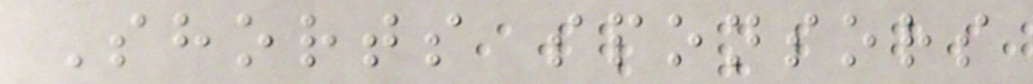Shorts sponsors
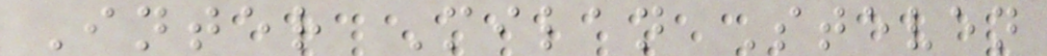Inter Milan Steven
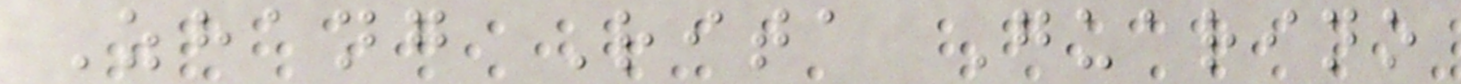Zhang Rita Guarino
